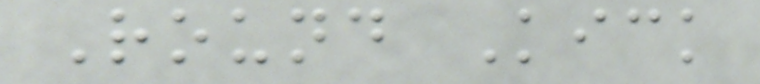Round Kick
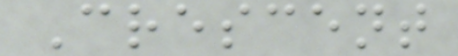Crescent
